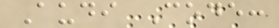Audi Code:
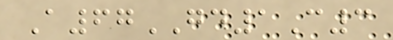A67GD1C3
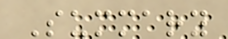Summary
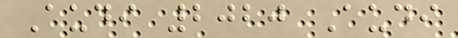Audi 2020 Audi
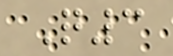Q3
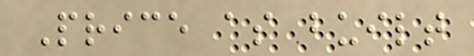Price as built
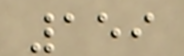159
